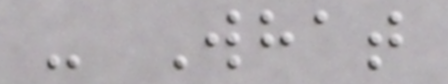- What
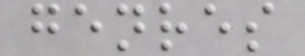genres
